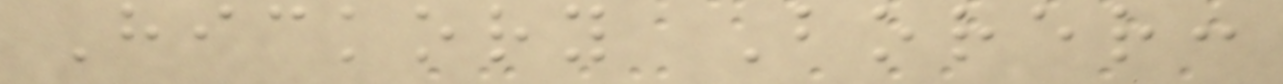Hickory Borer:
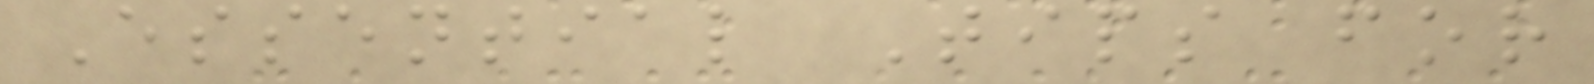Essential Tips for
